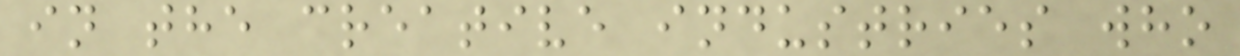in the creative industries who
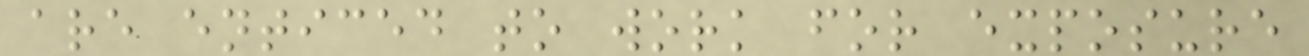are enticed to work for exposure
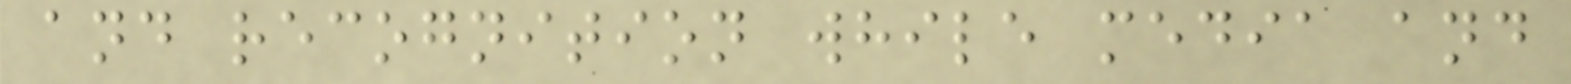and recognition while media and
